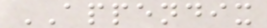APPENDIX
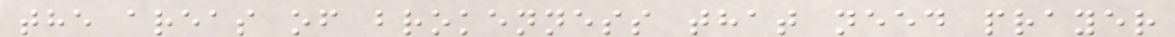the areas of brokenness that need prayer
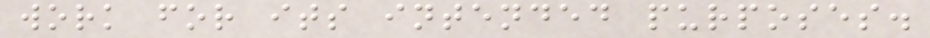work for its intended purposes.
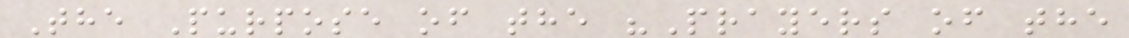The Purpose of the "Prayers of the
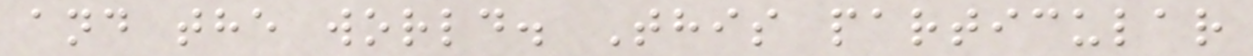and the world. This particular
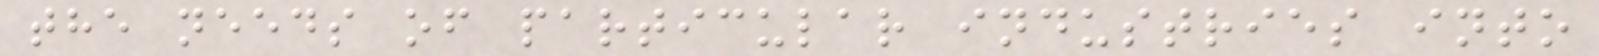the needs of particular industries into
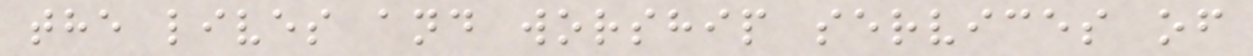the lives and worship services of
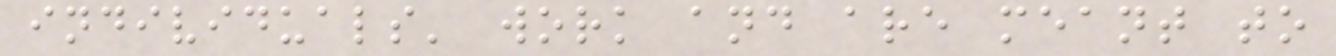individuals' work and are meant to
